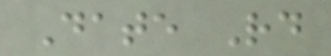Date Rd
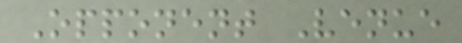Opponent Venue
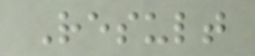Result
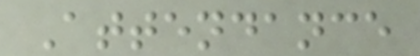Attendance
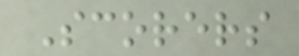Scorers
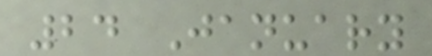24 January
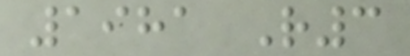1981 R3
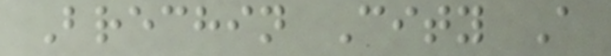Brechin City A
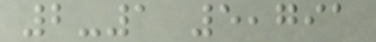2-1 5,791
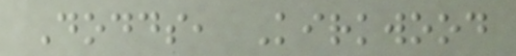Dodds, Kirkwood
